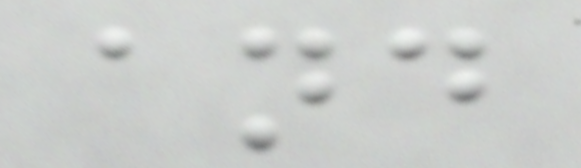and
